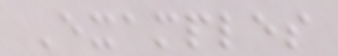Examples
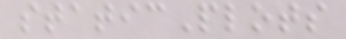staticPlots
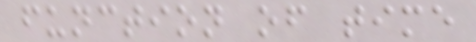function of time
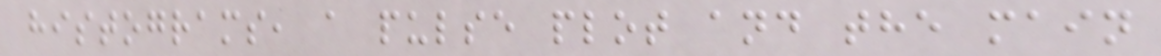histograms, a pulse plot and the main
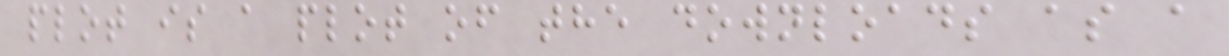plot is a plot of the downloads as a
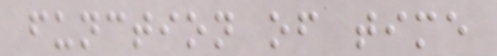function of time
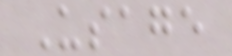Usage
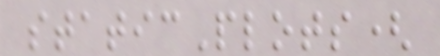staticPlots(
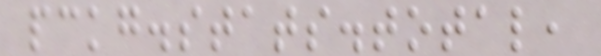pckg.stats.total,
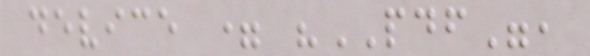device = "PDF",
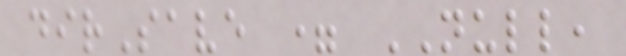dirSave = NULL,
